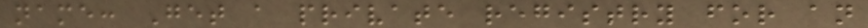name: Get a private registry for an
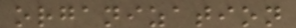organization
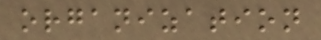organization
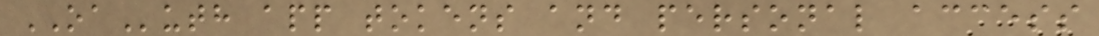OAuth app tokens and personal access
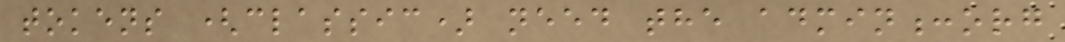tokens (classic) need the admin:org
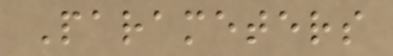Parameters
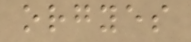orgyes
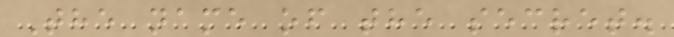The name of the secret.
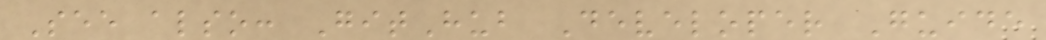See also: GitHub Developer Guide
